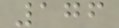176
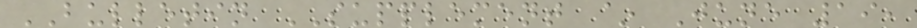BULLETIN SUPPLEMENT ~ June 19,
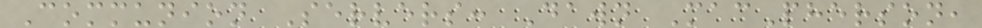Communion Servers: Dawn MacPherson,
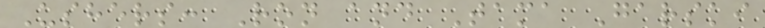Ushers: Ron and Tama Garski
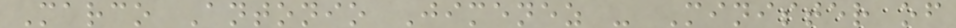Marco Antonio Jimenez - Minister of
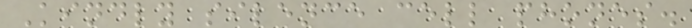Kindly silence cell phones.
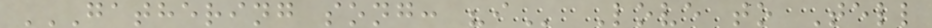GATHERING SONG: "I Love to Tell
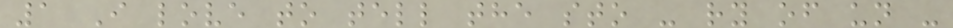1 I love to tell the sto - ry of un -
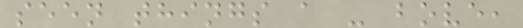seen things a - bove,
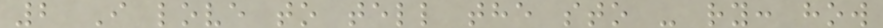2 I love to tell the sto - ry: how
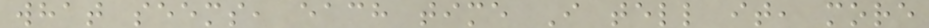what seems, each time I tell it, more
